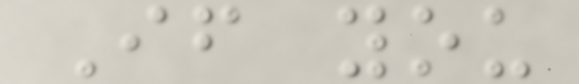If you
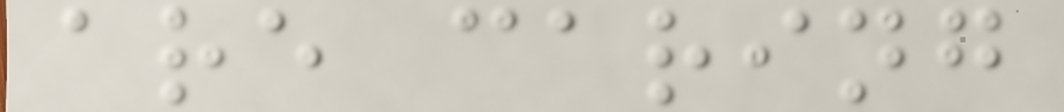are caring
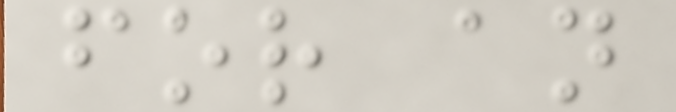for an
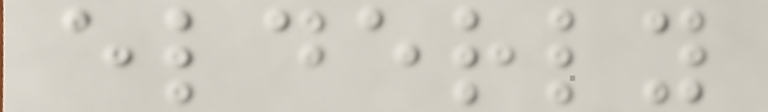elderly
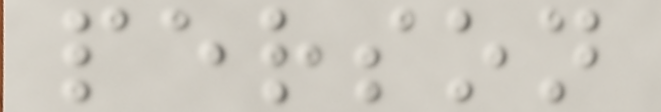person
